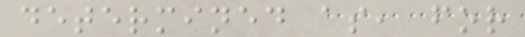determined as, for
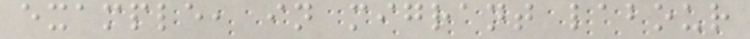example, in migrant labour
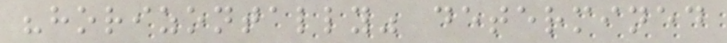"horizontally" determined
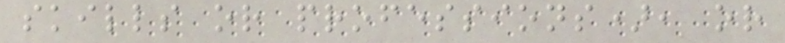skills or professions), or
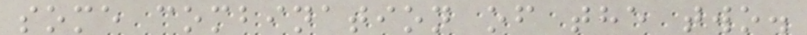some combination of the two.
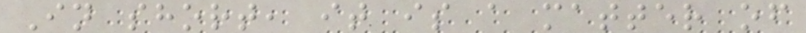In short, it is a matter of
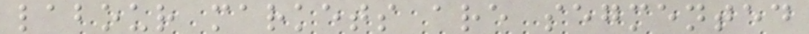labour markets are segmented
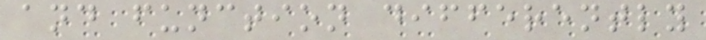and function differently
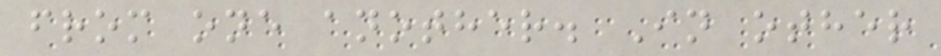from one another. In other
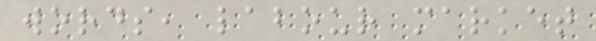words, labour market
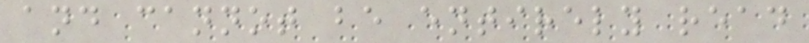and cannot be entirely read
